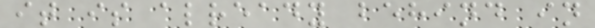it is already behind in
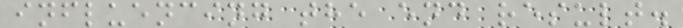influencing the end result.
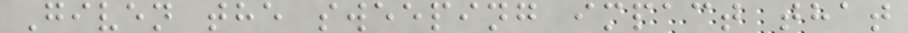Given the sweeping impact that
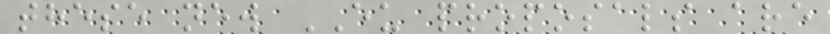these new EU proposals are
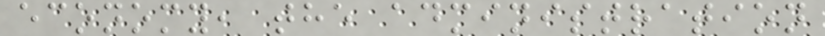economy, the administration
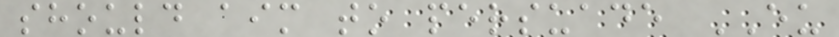should aim to persuade EU
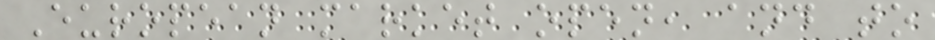European market open, and to
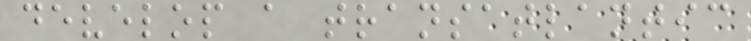develop a transatlantic
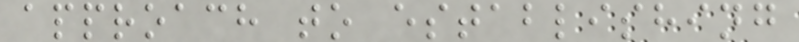approach to establishing
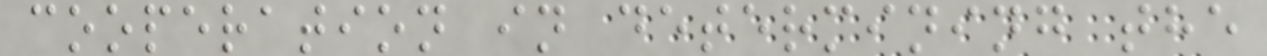cooperation in determining the
